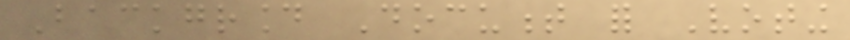Background Document for Voting
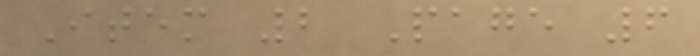Item 2 Page 6
